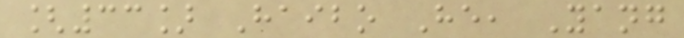[33] Haibo He, Yang
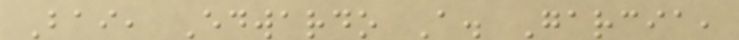Bai, Edwardo A. Garcia,
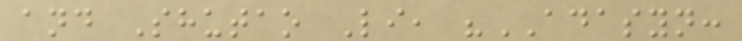and Shutao Li, "ADASYN:
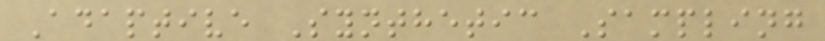Adaptive Synthetic Sampling
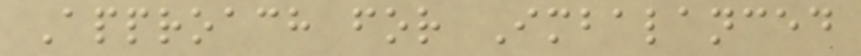Approach for Imbalanced
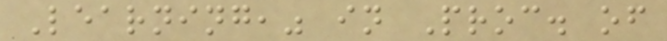Learning," in Proc. of
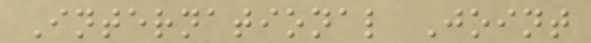International Joint
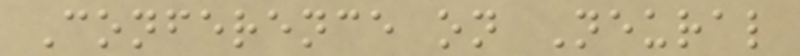Conference on Neural
